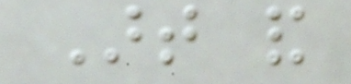Art and
